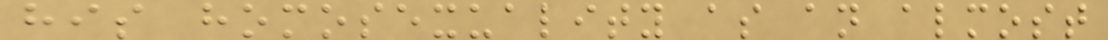his homosexuality as an almost
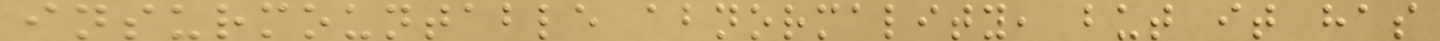insurmountable abnormality, but it has
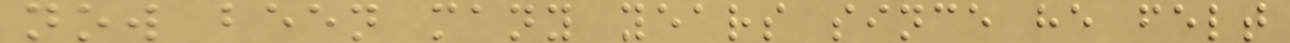now been many years since he felt
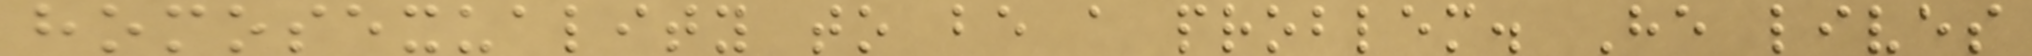homosexuality to be a problem. He lives
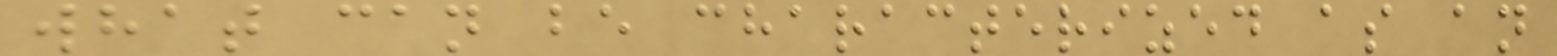what can be characterized as an
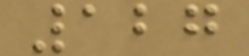127
